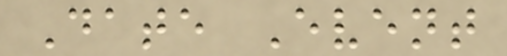Date Event
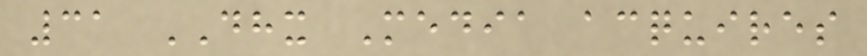31 DHX Media acquires
